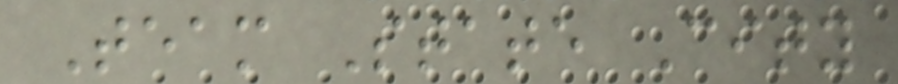Team State City
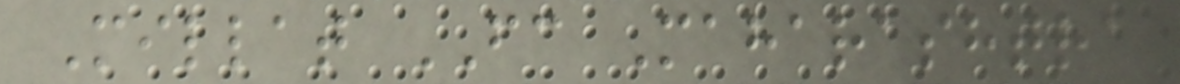Millat FC Maharashtra
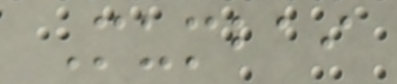Mumbai
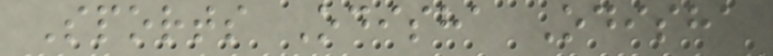Sports Odisha Odisha
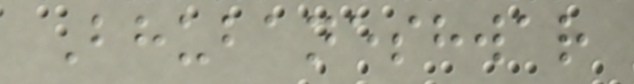Bhubaneshwar
